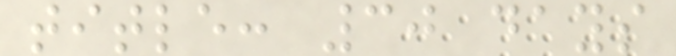title: 30 days
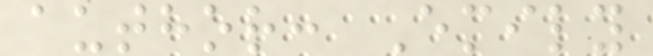author: Emily
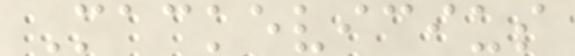Mackevicius
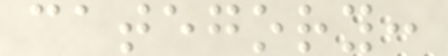category:
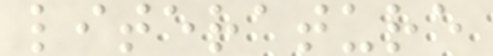literature
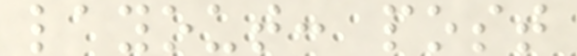layout: post
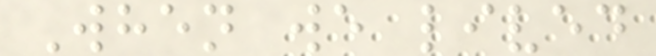When we lived
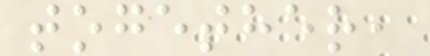together,
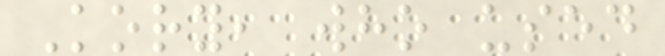Kory, who used
